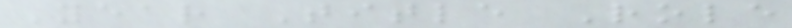Year Title Role
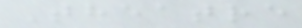Theatre
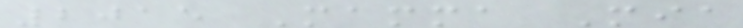2015 Mamma Mia
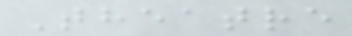Theatre
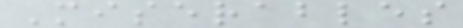Miserables
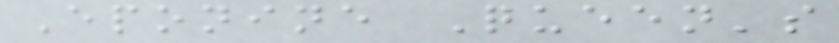Eponine Queen's
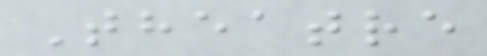Theatre
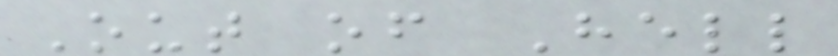Out of Hell
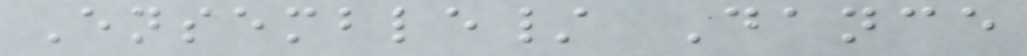Ensemble/ Dance
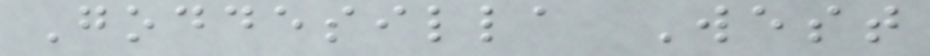Goddesilla West
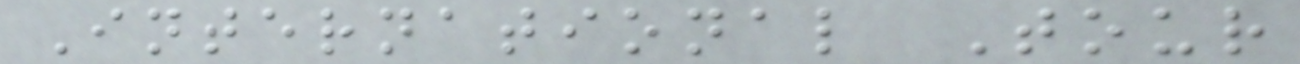International Tour
